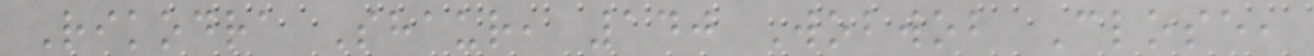Rikodra Shaur, 140 Wobwob Close,
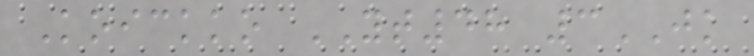Koickko YT48 3JK
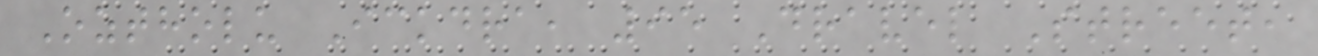Oztholu Ickdra, 95 Dravel Street,
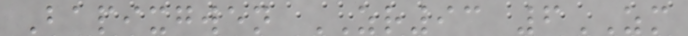Bapixgwen ZR93 6ZM
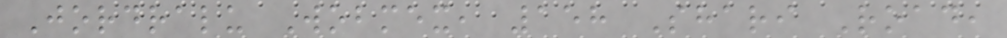Jordralu Wobmex, 158 Shari Road,
